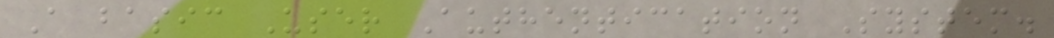A basic User Authentication System.
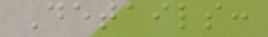Details:
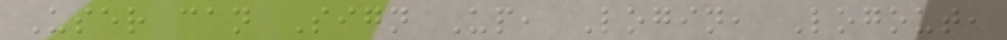User can Sign Up, Login, Logout,
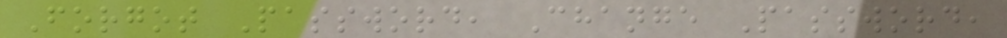Forgot Password, Change Password,
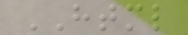HTML
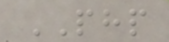PHP
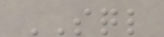SQL
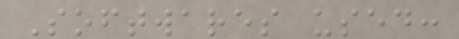Softwares used:
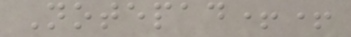Notepad++
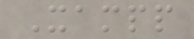Xampp
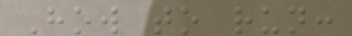How to run:
